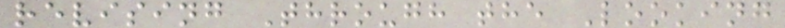revising Through the Looking
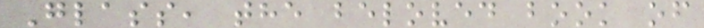Glass, the beloved book of
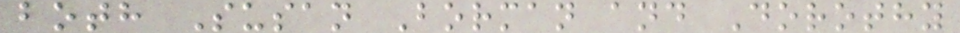both Susan Borman and Dorothy
